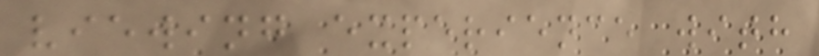viewing experience with
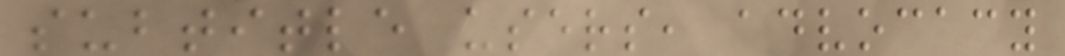subtitle users, advocacy
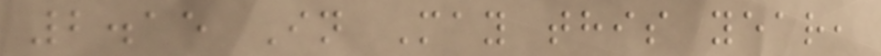2.15 In May this year,
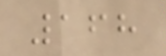168
